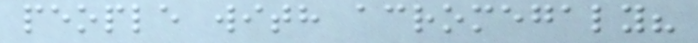people with acromegaly?
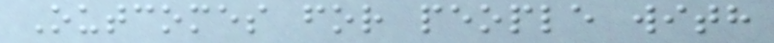Outcomes for people with
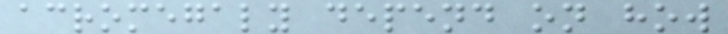acromegaly depend on how
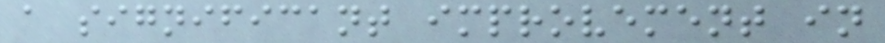a significant improvement in
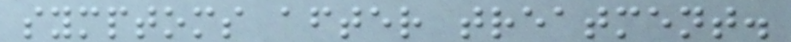symptoms after treatment.
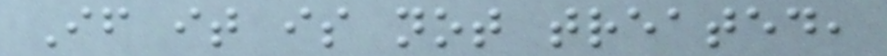If it is not treated,
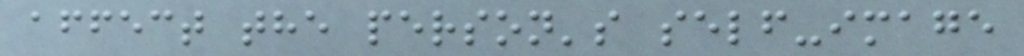affect the person's self-image
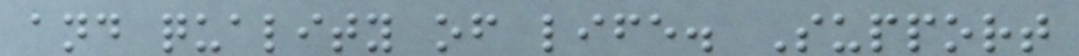and quality of life. Support
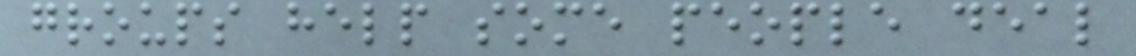groups help some people deal
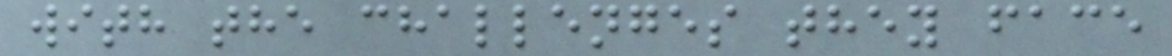with the challenges they face
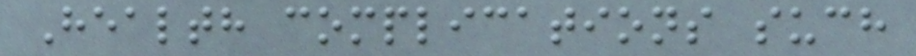Health complications such
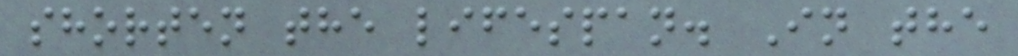shorten the lifespan. In the
